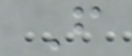F
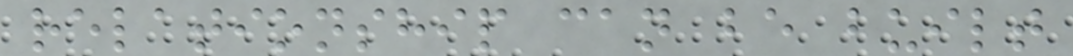relationship can be built
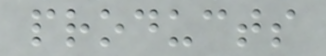products
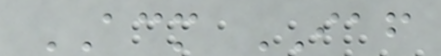ACM IAF
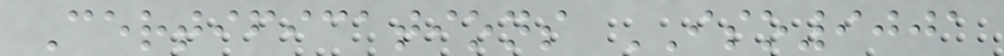Certifications ISO9001
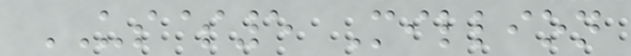US$5 Million
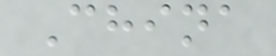China
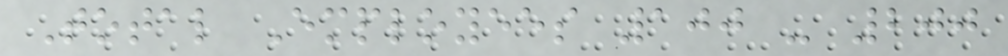Total Employees 100 - 200
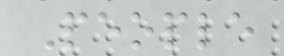People
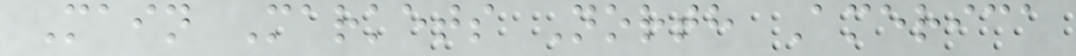Main Markets North America
